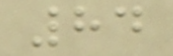84
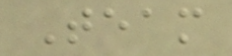Team
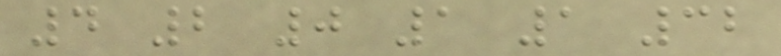4 2 0 1 1 32
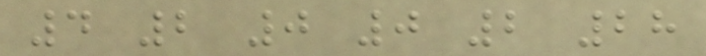4 2 0 0 2 28
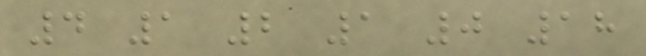4 1 2 1 0 18
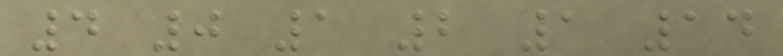4 0 1 2 1 14
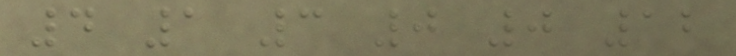4 1 3 0 0 12
